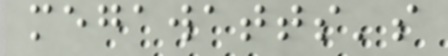megawatts's
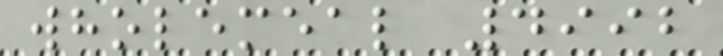wholemeal 4992
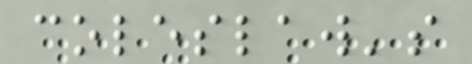coleslaw's
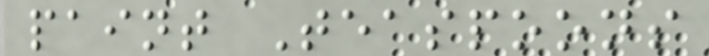paint Teaspoons
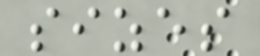sizes
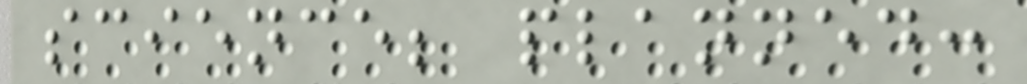science; planned:
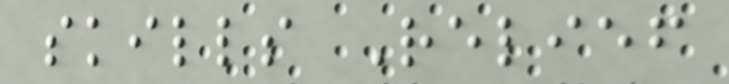skills Relief
